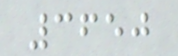3650
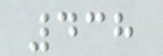438
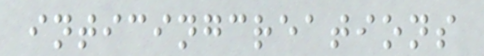inticingcreations
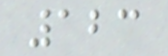123
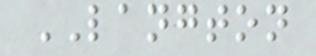LANGTON
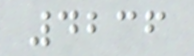4236
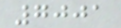7001
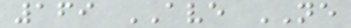169 AVE NE
